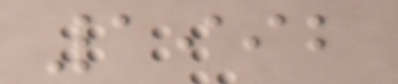1992
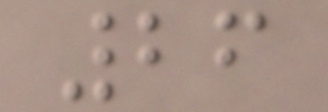26
